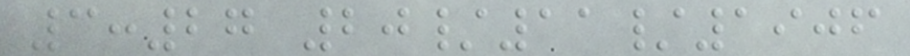3:27 20/11/1906
